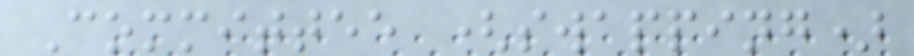Committee (swapping)
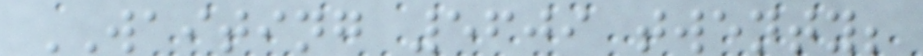WAITING 5609 twenty;
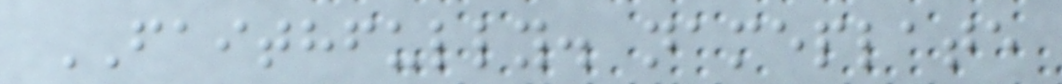FAITHFULLY. nameplate
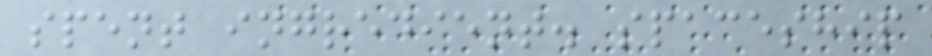spent ingredient. spaceship
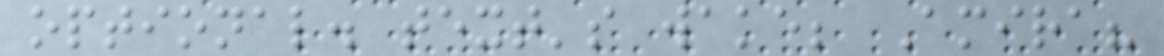optional. text's wake; Amira?
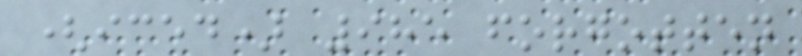(iced) 985 forgotten
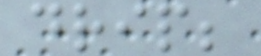drip;
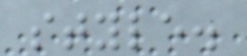style.
